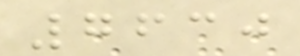7630
